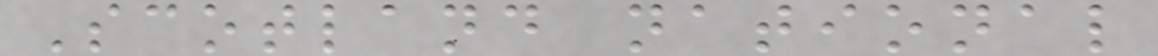Scotland national
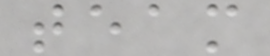team
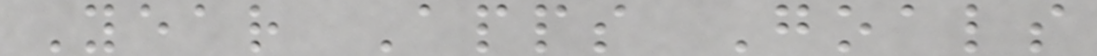Year Apps Goals
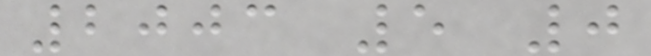2003 5 0
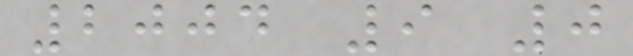2004 9 0
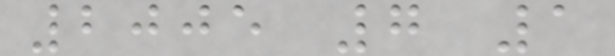2005 7 1
